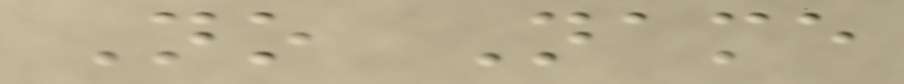No Name
